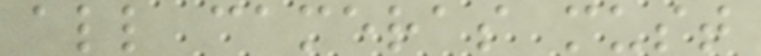all cameras must
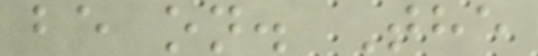be on. The
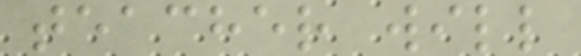teacher will
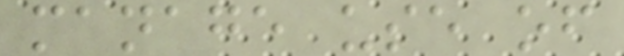manage use of
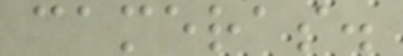cameras.
